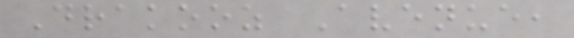Drakooz Avenue,
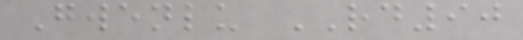Gwenlu RD90
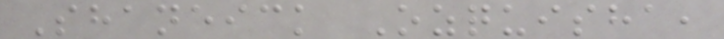Shaneick Ozquisha,
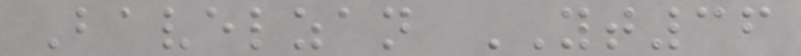Bavelzan YT36
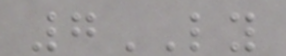7LY
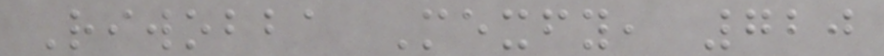Riwobba Mexfy, 720
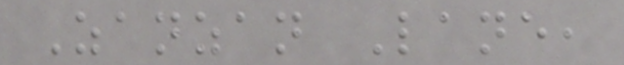Zanzan Lane,
